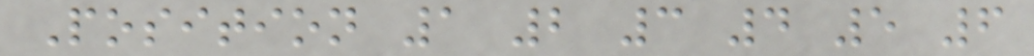Position 1 2 3 4 5 6
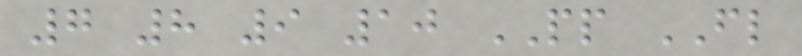7 8 9 10 PP FL
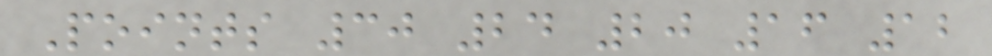Points 30 24 20 16 12
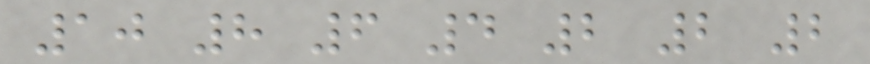10 8 6 4 2 2 2
